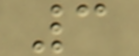3
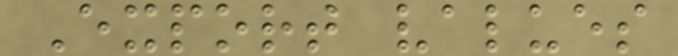Export values
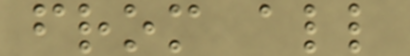from all
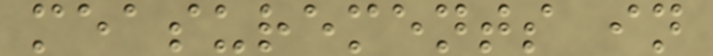measurements in
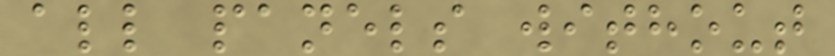all panels without
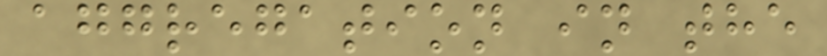aggregation in the
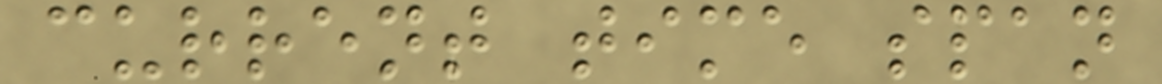current time span
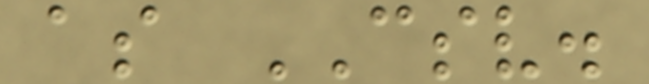as CSV.
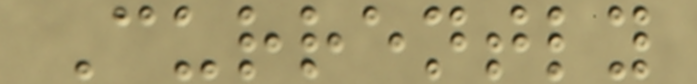Currently
